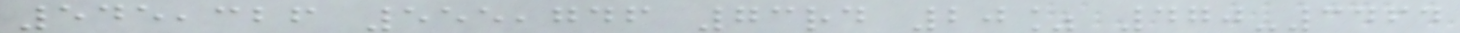545,326 555,746 73rd 20% 470-3464
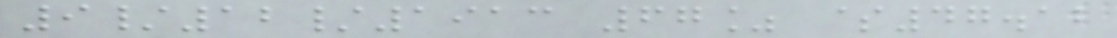9/12/1913 67% $47.12
